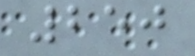250
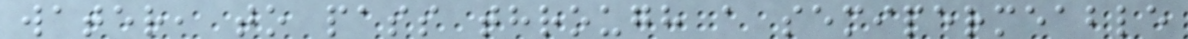water, to pass through a semipermeable
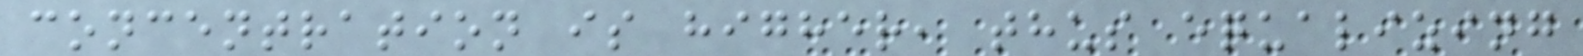concentration is higher, thus equalizing
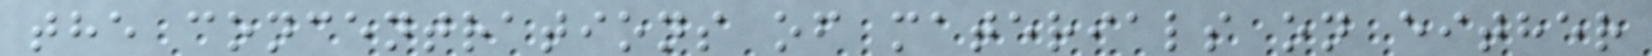the concentrations of materials on either
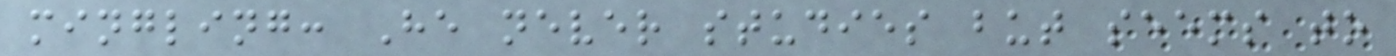mingling: He never studies but seems to
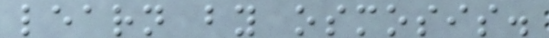learn by osmosis.
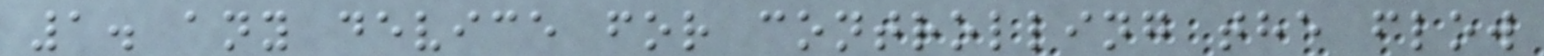1. any device for controlling the flow
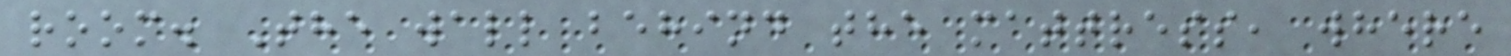room. The wall behind the mattress, where
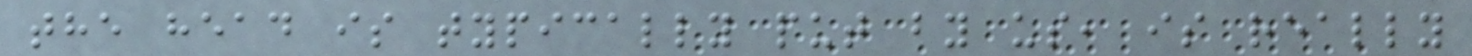the head is typically put by us, is really
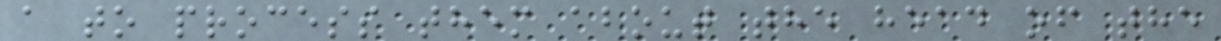a to process them about the head of the
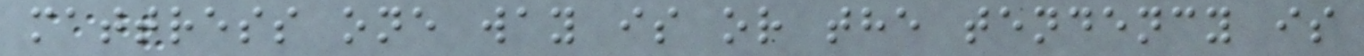mattress one way is or the tendency is
